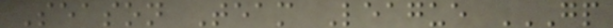Season Team League GP
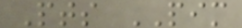Pts PIM
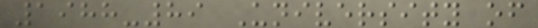1988-89 University of
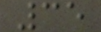35
